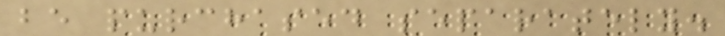be purchased separately.
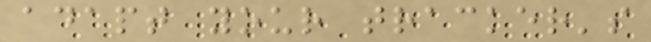adapt your tracker's
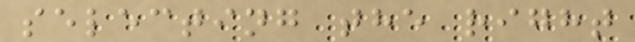selecting the right
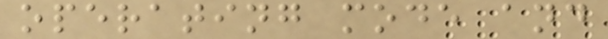operating mode and
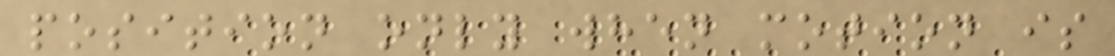position only when motion is
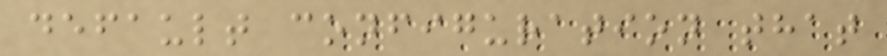default configuration that
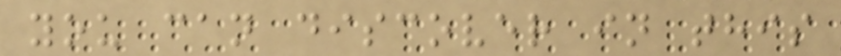you can discover in this
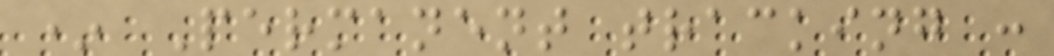* Permanent tracking :
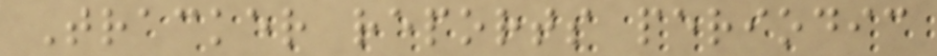Tracker reports periodic
